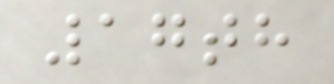17th
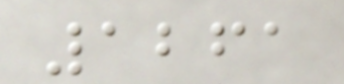1261
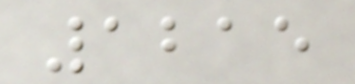1215
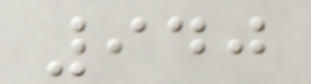940
